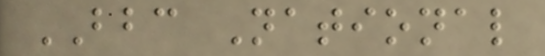BBC National
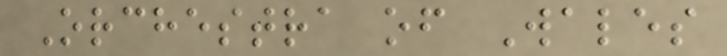Orchestra of Wales
